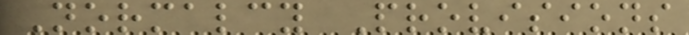Normalcy Provisions
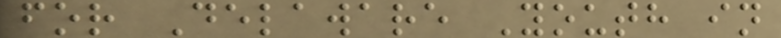for Delaware Youth in
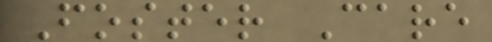Foster Care
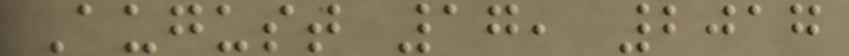August 17, 2017
